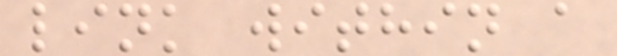link within a
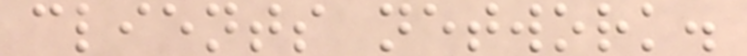clients network.
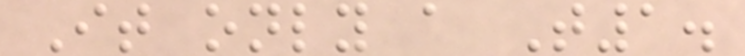It only a T1.
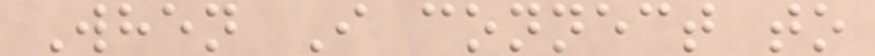When I connect to
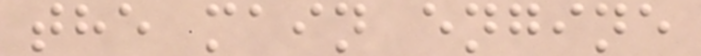the main engine
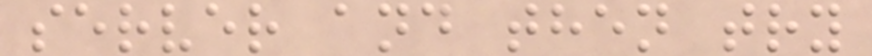server and then try
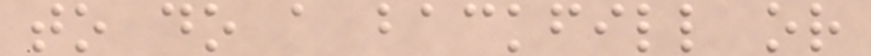to do a backfill or
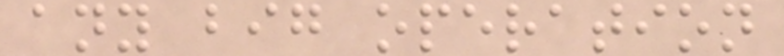any big operation
